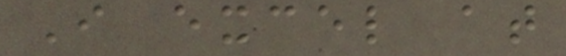I excel at
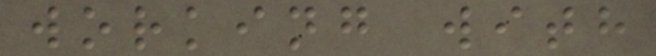working with
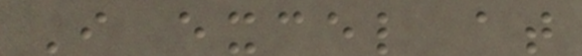I excel at
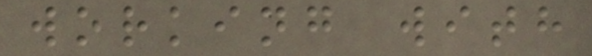working with
